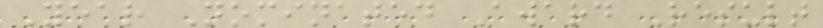Year Nominated Award Result
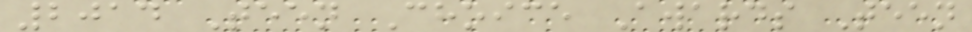2014 Teen Choice Awards Teen
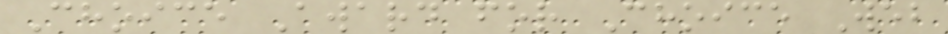Choice Award for Choice Web
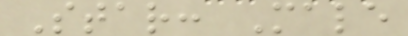Star: Male
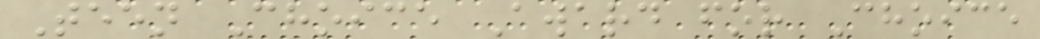Teen Choice Award for Choice
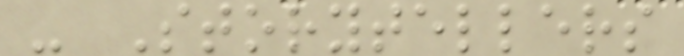- Storytellers
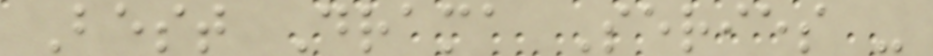Best Drama Series -
